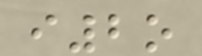i2o
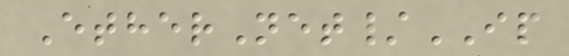EtherNet/IP
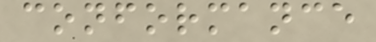conformance
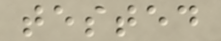tested
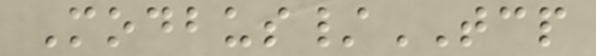Modbus/TCP
